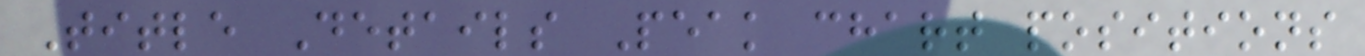Title Details Peak chart positions
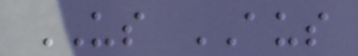US AUS
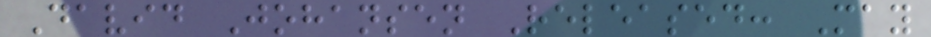David Johansen Released: May
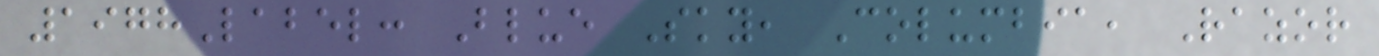1978Label: Blue Sky, Columbia, Razor
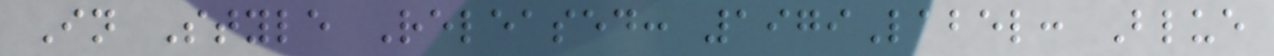In Style Released: 1979Label: Blue
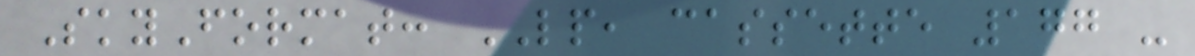SkyFormat: LP, cassette 177 -
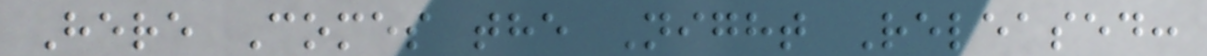Here Comes the Night Released:
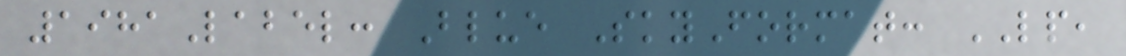1981Label: Blue SkyFormat: LP,
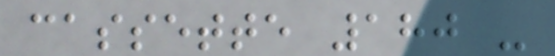cassette 180 -
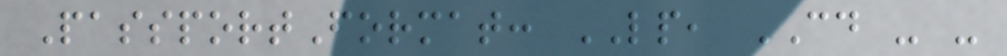PassportFormat: LP, CD - -
